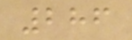286
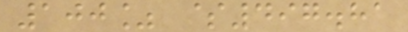100% $497.81
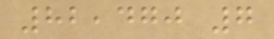82,470 7
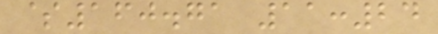$160.71 11:24
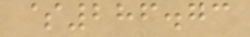$286.73
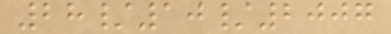28/10/2007
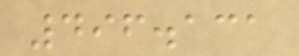496.131
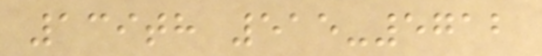139th 515-5712
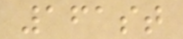161st
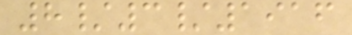8/3/1916
